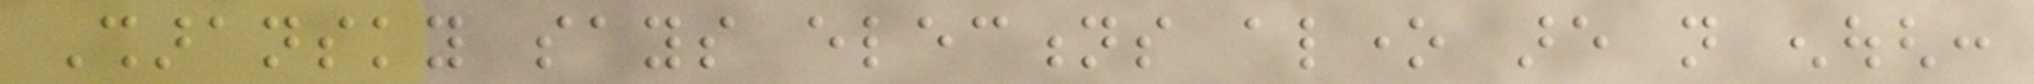Sharansky says elections alone are not enough:
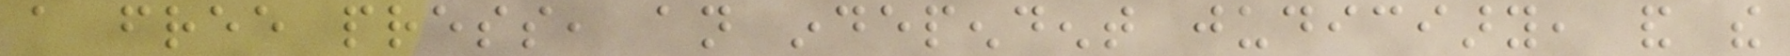a free press, an independent judiciary, and the
